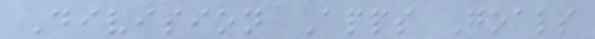Division Apps Goals
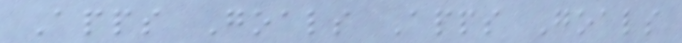Apps Goals Apps Goals
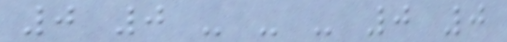0 0 - - - 0 0
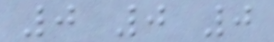0 0 0
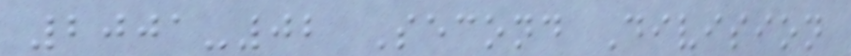2001-02 Second Division
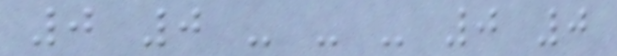0 0 - - - 0 0
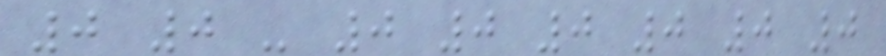0 0 - 0 0 0 0 0 0
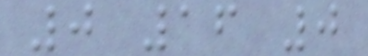0 16 0
